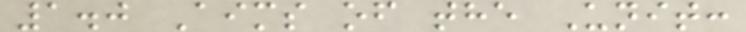1.0 Aims of the Unit:
